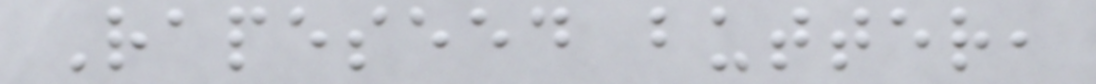Rapeseed butter,
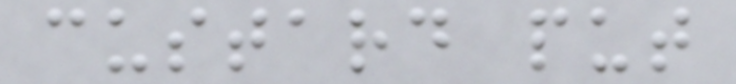custard put
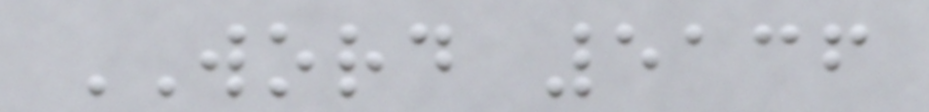WORD 5136
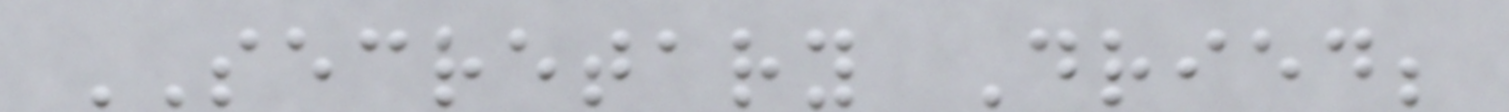SECRETARY Dried;
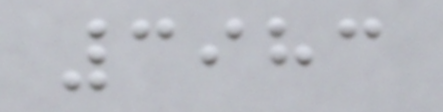3983
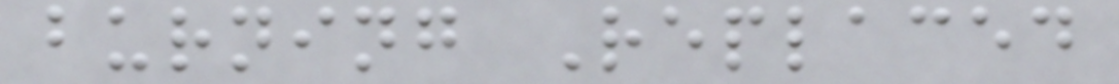burning Replaced
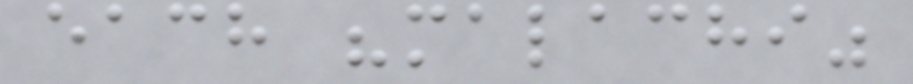each "malachi"
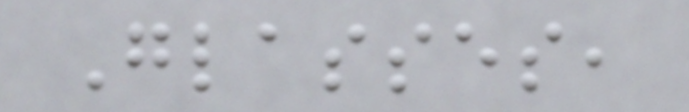Glasses,
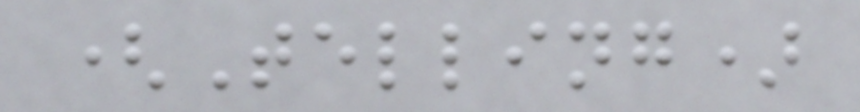(Telling)
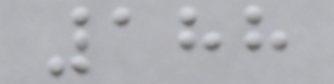188
